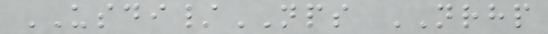USDI/NPS NRHP
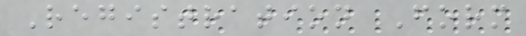Registration Form
